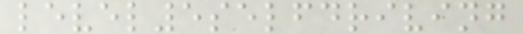level5selfdriving
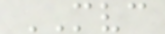MVC
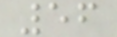56
